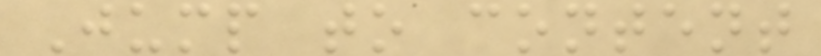Jump to content
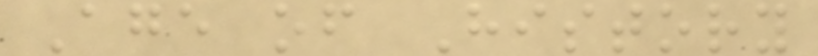Age of History
